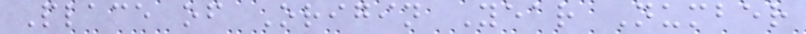Place of Origin Year Number
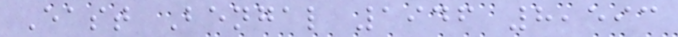East Bengal 1946 8,593
